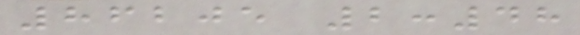86205 2:48
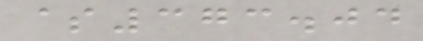$373.04
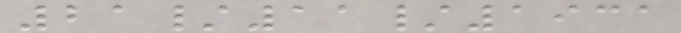21/11/1931
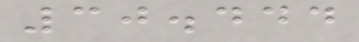30.444
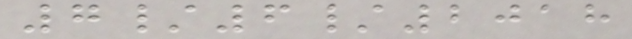7/6/2018
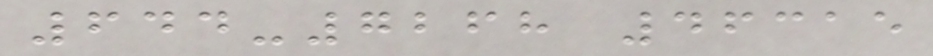644-7268 46315
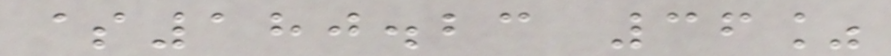$180.23 36%
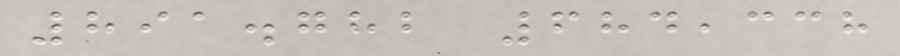891.782 684,338
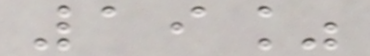19%
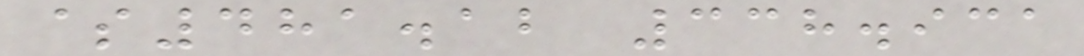$481.12 338.931
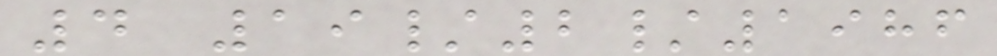4 19/2/1986
